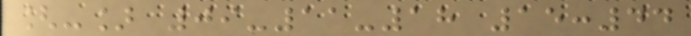[-] 09-11-18 15:44
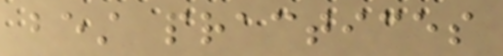best practices
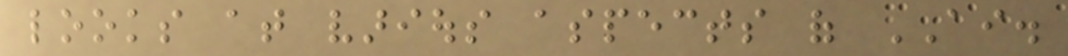looks at various aspects of AI.
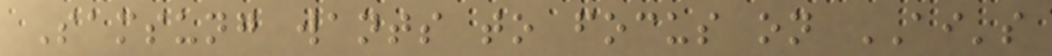Samsung wants to focus on AI's
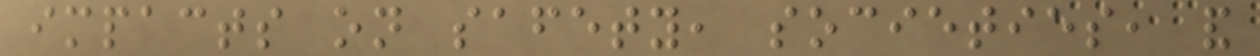impacts on safety, societies, and
